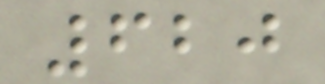620
